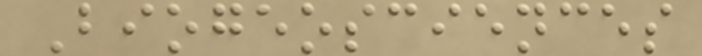Biogeosciences
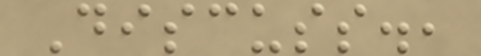Discuss.,
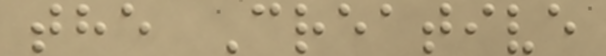the Creative
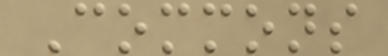Commons
